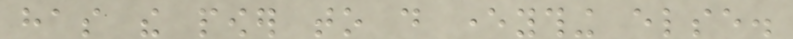has the power to do everything else.
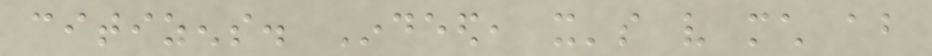citizens. Indeed, it's very much about
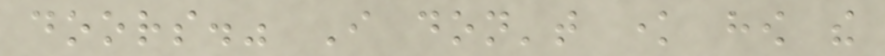doors." I don't know how the
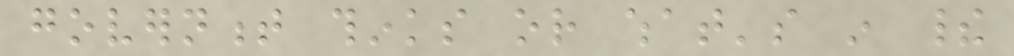government thinks or what's in their
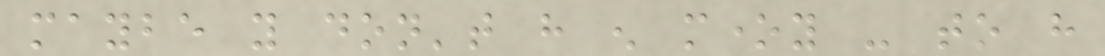maybe you don't have enough money - to have
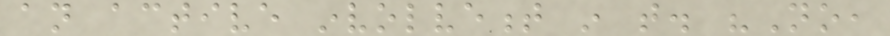an active involvement in that. "No,
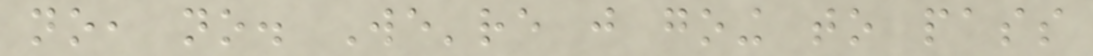no, no. We're just going to pass
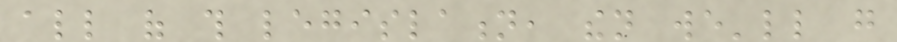all of this legislation, then we'll go
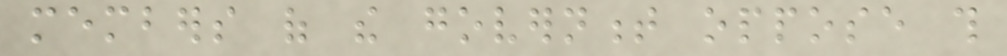members of the government oppose this
